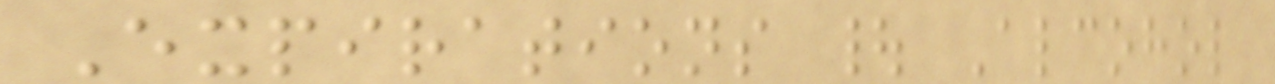Expirations | Alcohol
